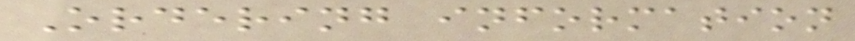Ordering information
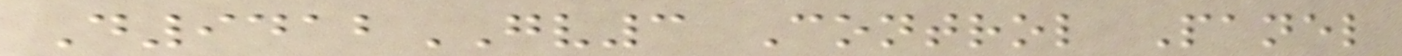D9412GV3 Control Panel
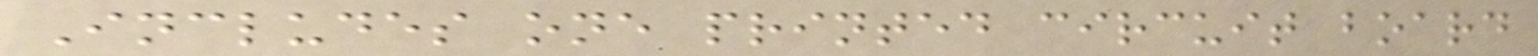Includes one printed circuit board
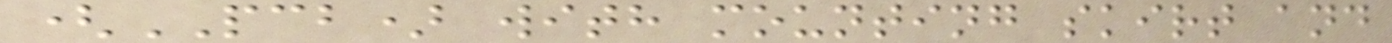(PCB) with mounting skirt and
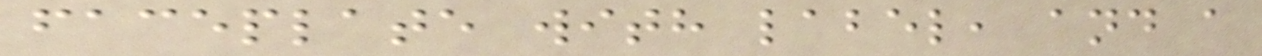faceplate with label, and a
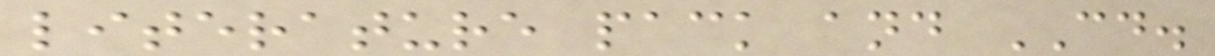literature pack and CD.
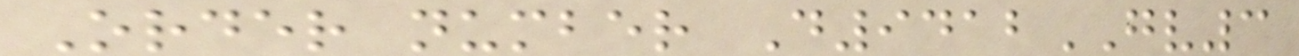Order number D9412GV3
